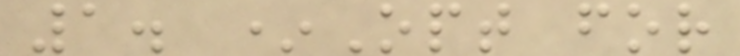1. *Opt for
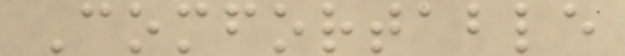Comfortable
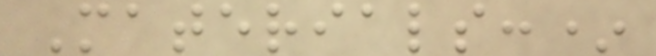Materials:*
